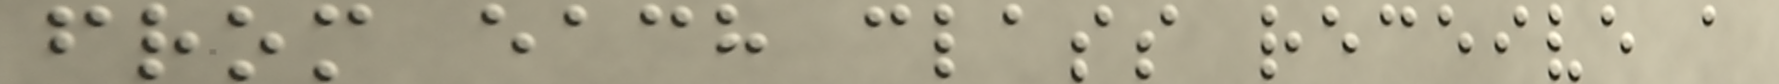from each class receive a
